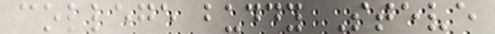college buddy Steve
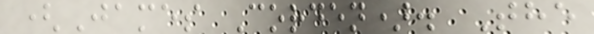(James Corden). The
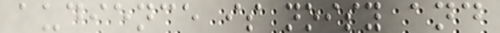audience is noisy and
